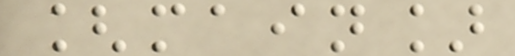[main]
